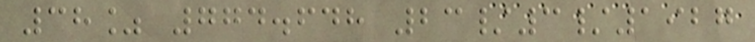38% 774.648 23/3/1927
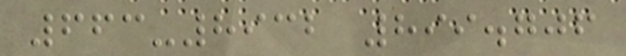663-8932 899.706
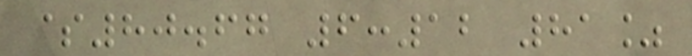$80.67 6:12 81%
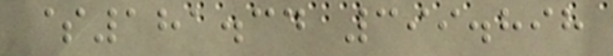$181.34 399.898
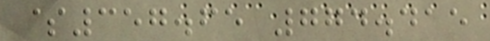$357.65 774.415
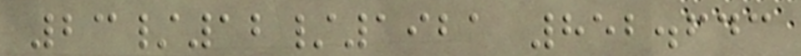23/12/1921 852.643
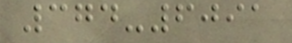374-6091
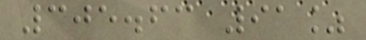305.63 91%
